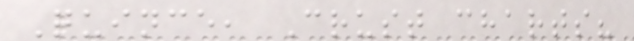Quince, Crust charts?
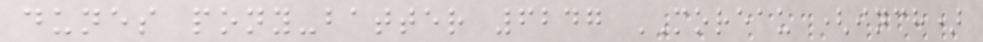dunes pony-batter 6247 MOREAU (inch)
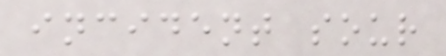incident sour
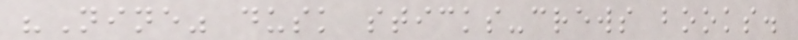"Nine" dusk sticks-crews books.
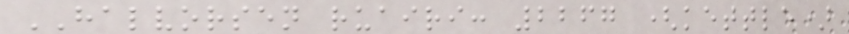HALVORSEN ruairi: 2267 (kettle)
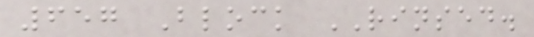657 Block RINSED.
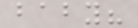baby?
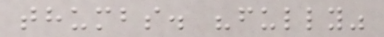thumbs. "fully"
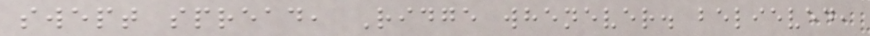swept spread, Ridge whenever. believed,
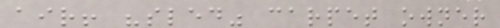air! "sled" carpet owner
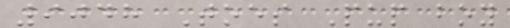9048 Toes Pup boy
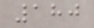180
